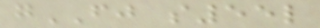gFJ s55l
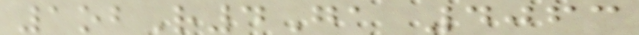1obR4Ga 4063
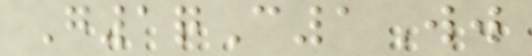G1qC1Ww
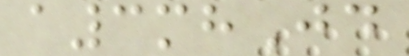a3mhJd
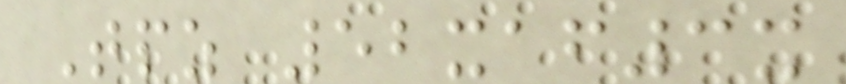Tpz 52xaf3x
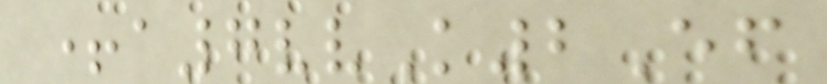+a7vvK2Ef
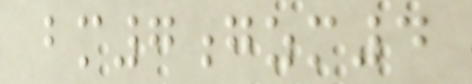bm7gzm4
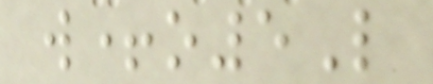w+o5L
